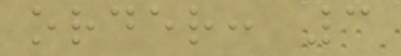order: 3
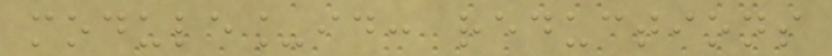module_id: reductions
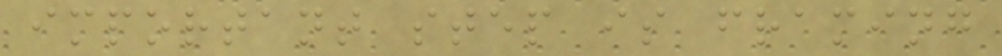important step is framing
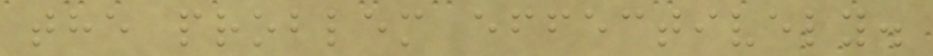the problem effectively.
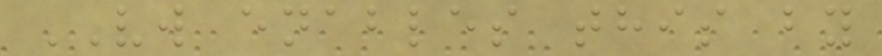VW enables this by
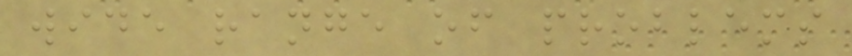wide range of problems
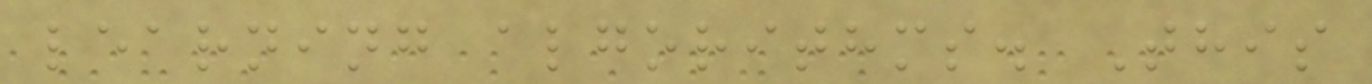learning algorithms. This
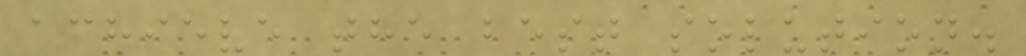achieve the best solution.
